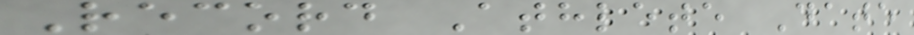Record Athlete Date
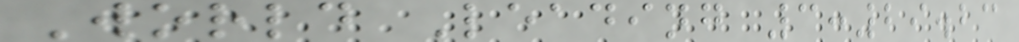World Leading 3:29.23
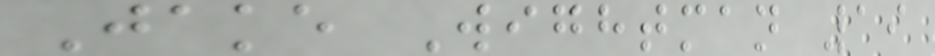Jake Wightman 19
